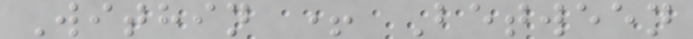Within + Between
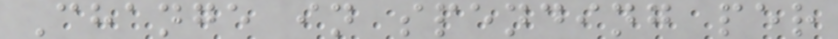Change in spending per
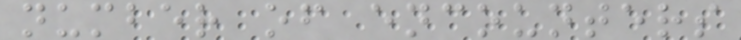number of encounters
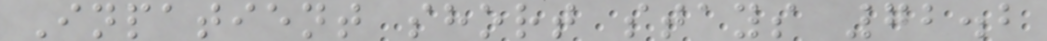Inpatient short stays 72.2
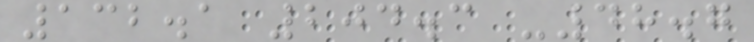132.1 204.3 -48.7
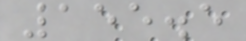155.5
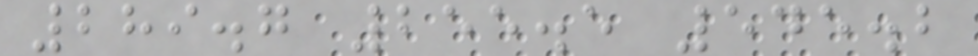289.7 255.5 545.2
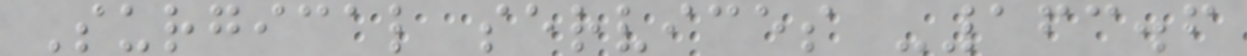Surgical services -163.6
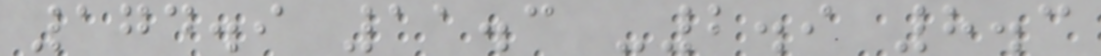174.9 11.3 -2.9 8.3
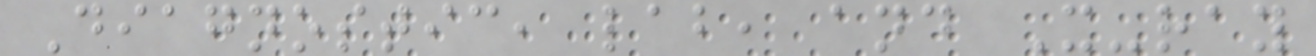Diagnostic, lab, and X-ray
